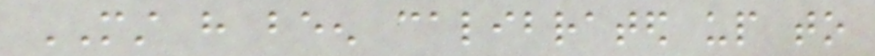MUST have been calibrated up to
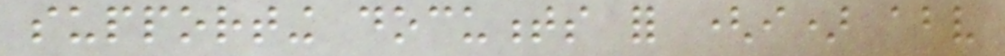supporting documents for (i) above
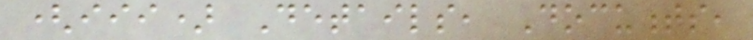(iii) Details, Documents,
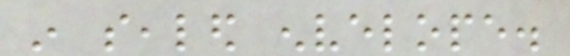in sealed envelope.
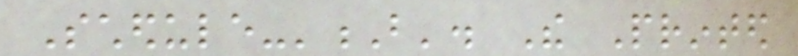Schedule-'B'. The Printed
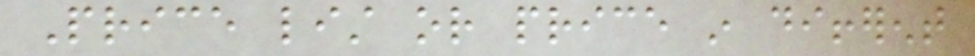Price list or price in different
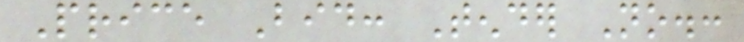Price Bid: Tender No.:
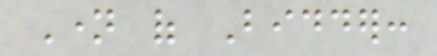Name of Bidder:
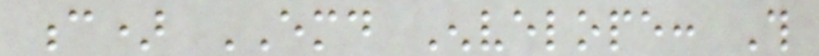c) EMD Envelope: This
